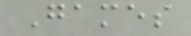Games
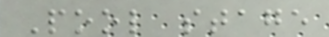Pool stage
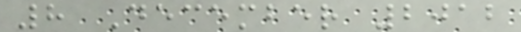8 December 2012
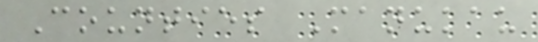Counties Manukau
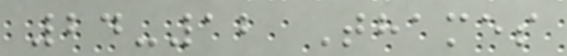24-12 Thames
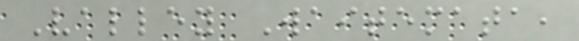Valley Waitemata,
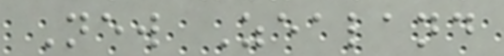New Zealand
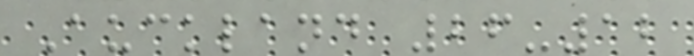Auckland 26-12
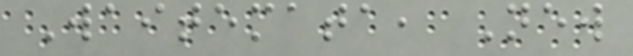Waitemata, New
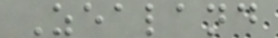Zealand
